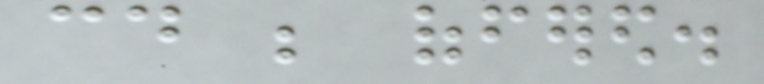could be offered.
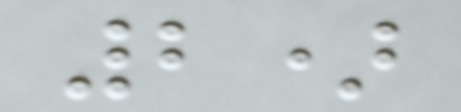2)
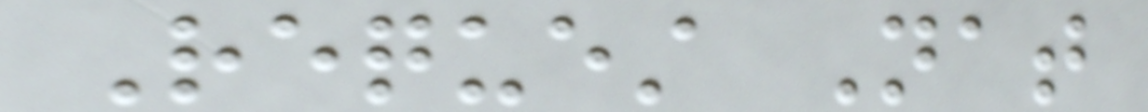Request Nat
